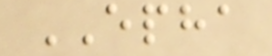EPHA
